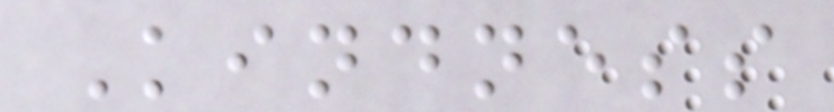Kindness
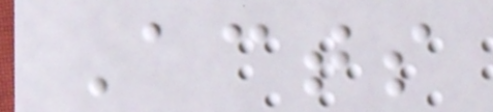Acts
